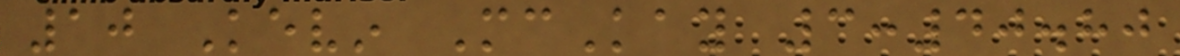10 Kevin McKay 3:40.80
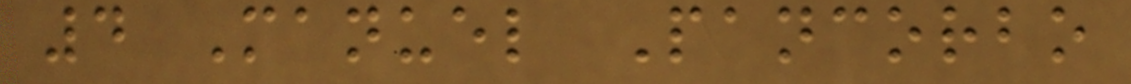4 Manuel Pancorbo
